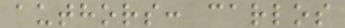authors: carlos
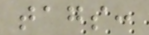tags:
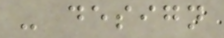- design
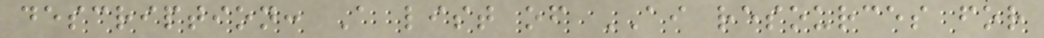description: A list of AI resources for
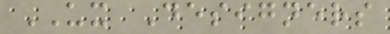UX Designers
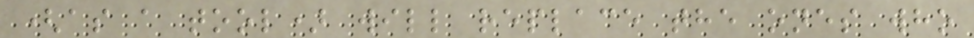(as a tool) will replace the ones who
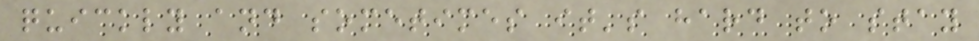quickly and sometimes it's hard to stay
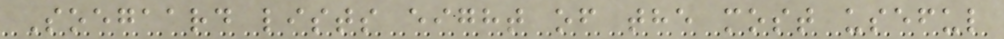Soegaard lists eight of the most useful
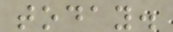today.
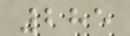285
